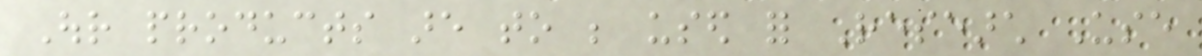Our products are to be used for Research Use
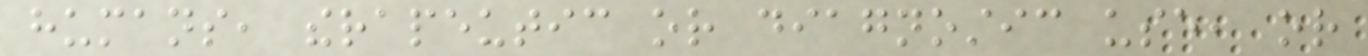humans, therapeutic or diagnostic use, or
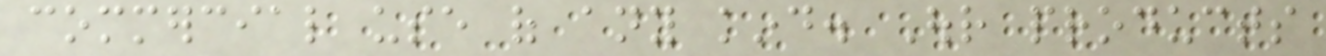commercial use of any kind. Our products
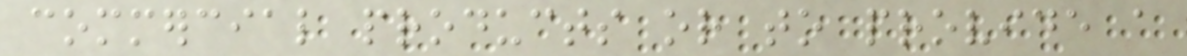commercial products or to provide a
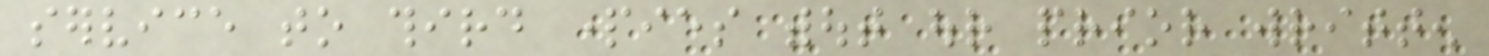service to third parties without our prior written
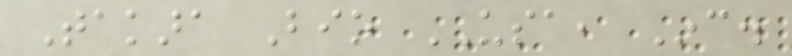Takara Bio USA, Inc.
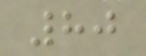80
